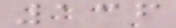136
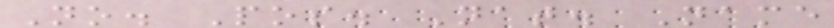No. Pos. Nat. Name
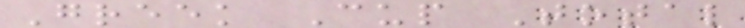Greek Cup Total
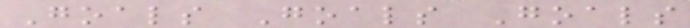Goals Goals Goals
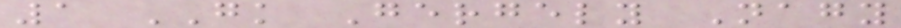1 GK Gergely Nagy
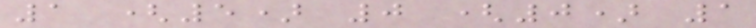1 (5) 0 (0) 1
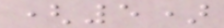(5)
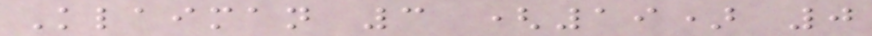Klaiman 3 (19) 0
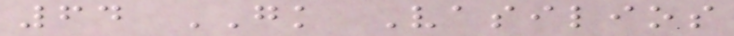64 GK Vasilios
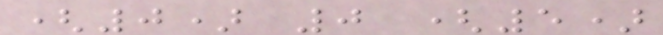(0) 0 (5)
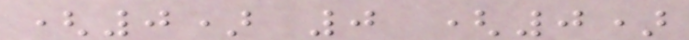(0) 0 (0)
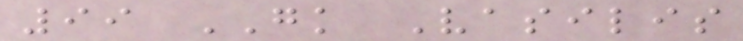99 GK Vasilis
